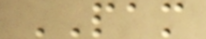PAM
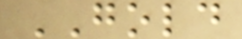GOLD
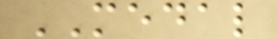MEDAL
